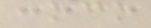conoco
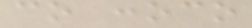co conoco
